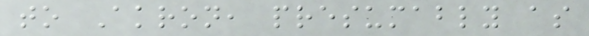to Akron, presumably as
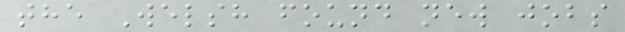the Welsh found new jobs
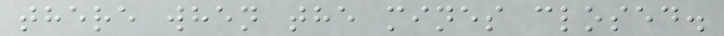there when the mines closed.
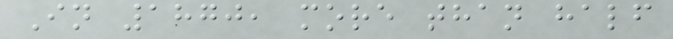In 1870, more than half
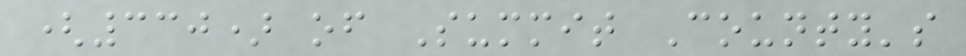(330) of Summit County's
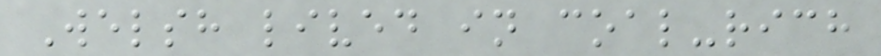Welsh lived in coal-rich
